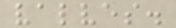valves.
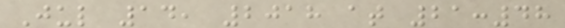Jul 14, 2018 at 21:48
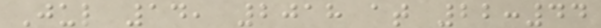Jul 14, 2018 at 22:44
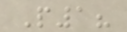P1?
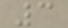3
